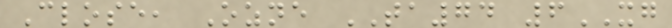Close, Ozne TA74 6XG
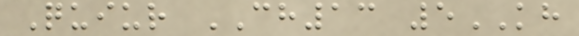Quiur CH13 5KH
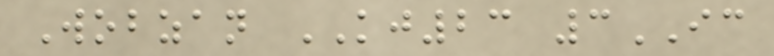Wobzan KJ23 3IC
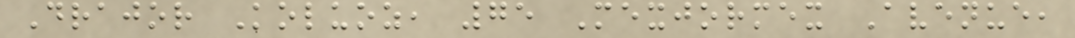Drajor Koluoz, 75 Mexjormex Avenue,
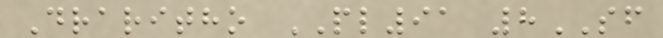Draritho PL91 8SF
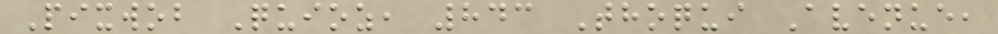Pixwob Quioz, 843 Thoqui Avenue,
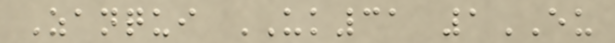Zanqui UK31 1EU
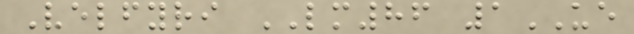Velfyri LM86 1UE
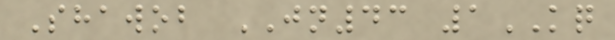Shawob JN43 1KQ
